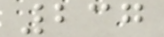237
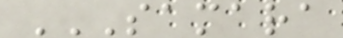SAMARA
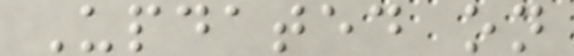Updated on
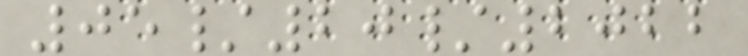05/20/2022
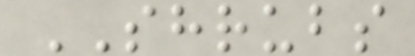SHRUBS
